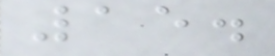15.
